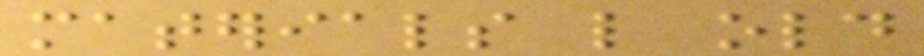materials like old
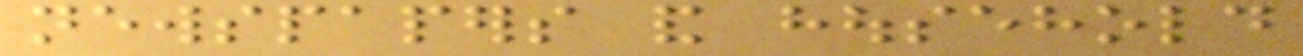newspapers and household
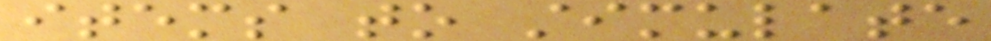items to stimulate
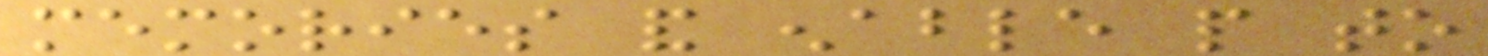memories and enable people to
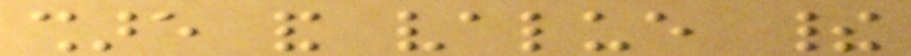share and value their
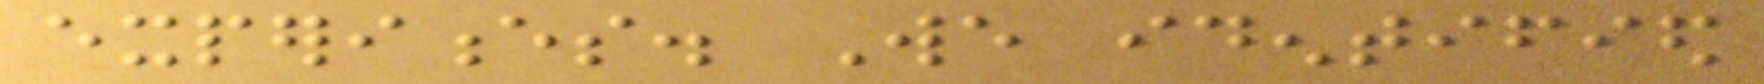experiences. We identified
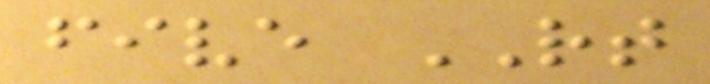five RT
